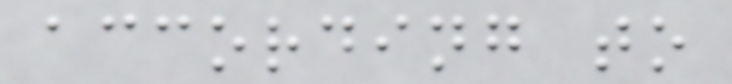according to
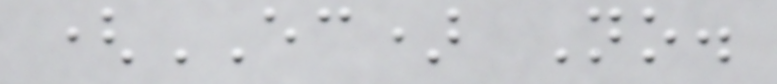(EC) No.
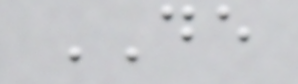DE
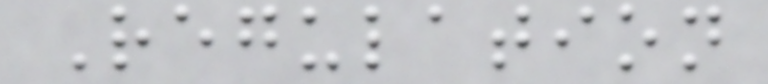Regulation
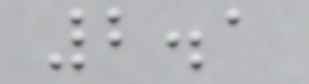2.1
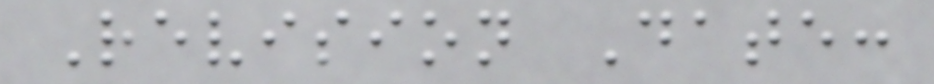Revision Date:
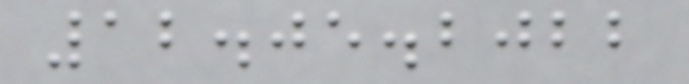12.05.2022
